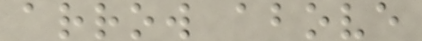arrow above
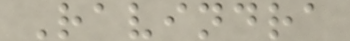Ravindra
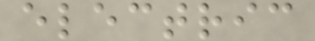electric
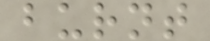burnt
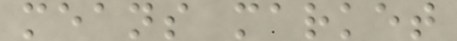means market
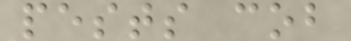pests cob
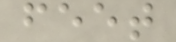feet
